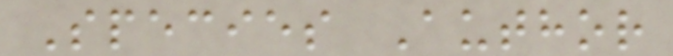Species Author
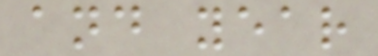and year
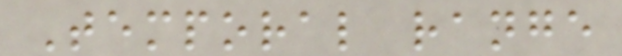Temporal range
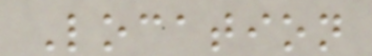Location
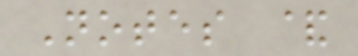Notes &
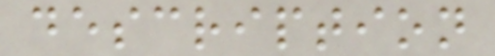description
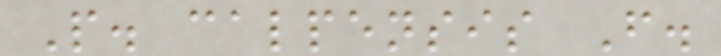P. calpensis F.
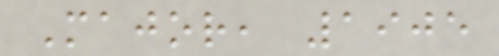Major, 1905
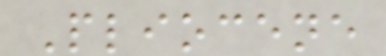Pliocene
